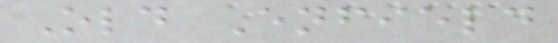Old Enfield
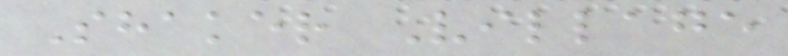Shaker Village
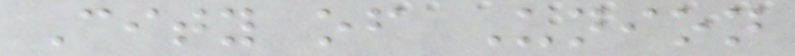City of Union
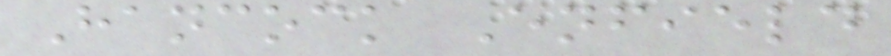Hancock Enfield
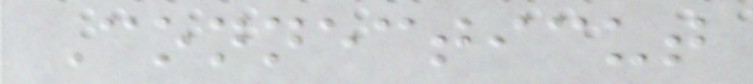Connecticut
